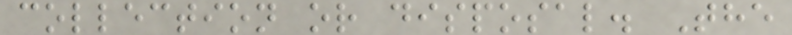collection or disposal. The
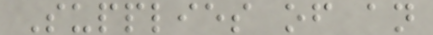Supplies of an
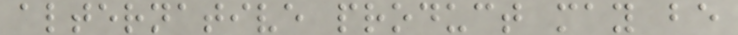alternative product may be
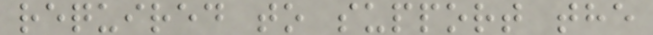required to support the
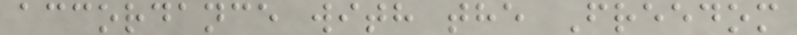accordance with the Freedom
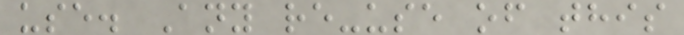use. Any re-use of this
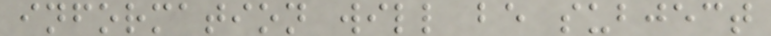information will be subject
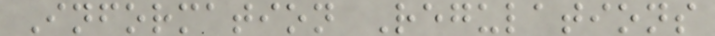Information Regulations
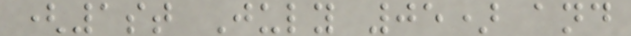(1st July 05) and
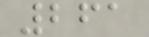261
